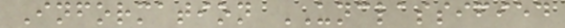Information UNCLASSIFIED
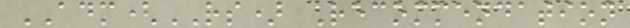ADM(RS) Recommendation
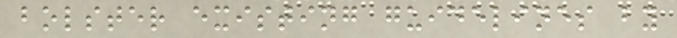bolster existing guidelines by
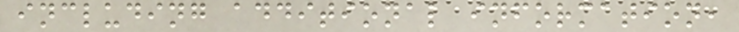including additional information,
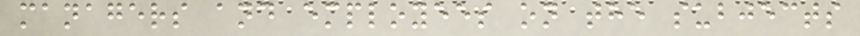managers and employees on the subjects
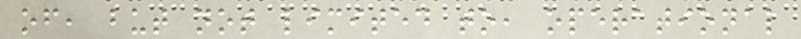of, but not limited to, operational
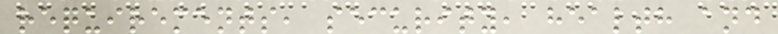requirements, security, health and
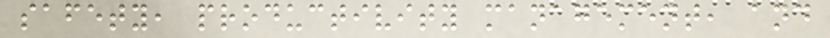safety, productivity management, and
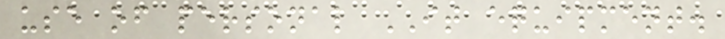use of personal IT equipment.
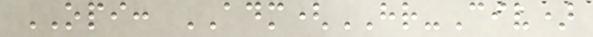OPI: ADM(HR-Civ)
